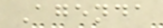Agenda
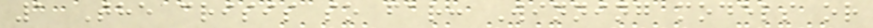1 The crisis so far: Winning models or
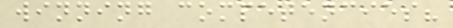winning competencies?
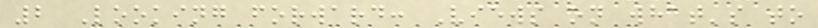2 Looking forward: Views on what's to
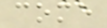come
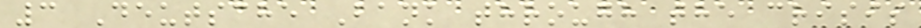3 Deutsche Bank through the crisis
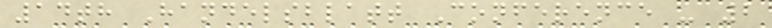14th Handelsblatt Conference - 2
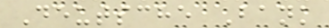Deutsche Bank
